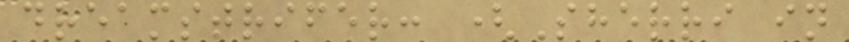dreamstrifer: (Sherri in
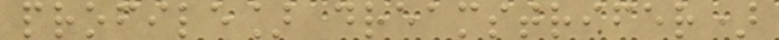profile] dreamstrifer)
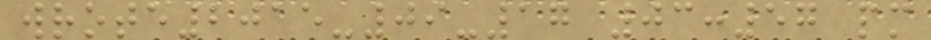wrote2015-09-17 03:57 pm
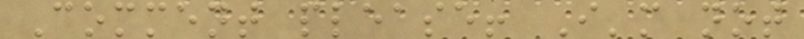Comment please! I'm not
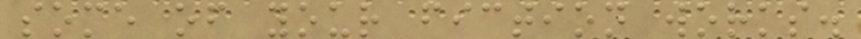some of your fiction works.
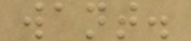want.
